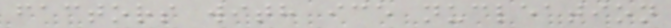factors with ice nucleation
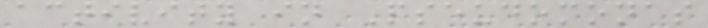activity in Pseudomonas
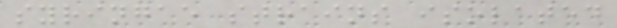syringae strains isolated
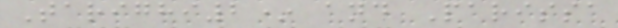Tarighi2* and Parissa
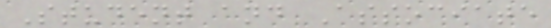Student and Associate
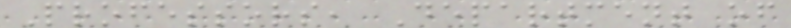Professors, Department of
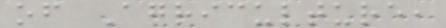of Agriculture,
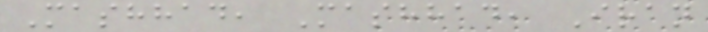Mashhad, Mashhad, Iran
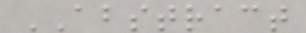ABSTRACT
